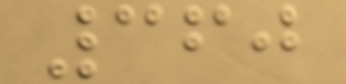360
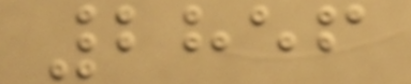2856
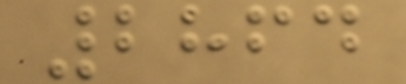2864
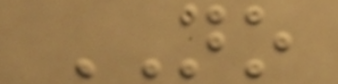NO
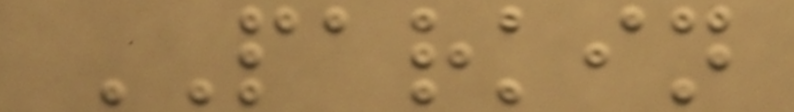PARKIN
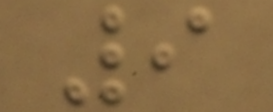9
